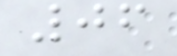06
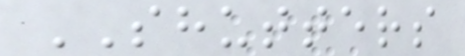SHUTTERS
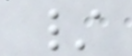/
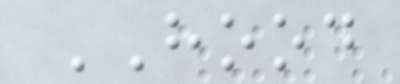HOOD
